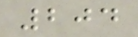204
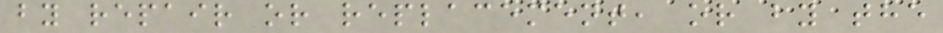by repair or replacement, or by the
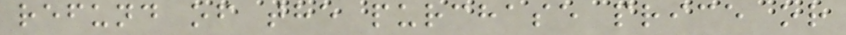refund of the purchase price or
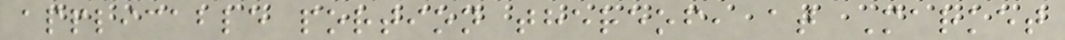applicable portion thereof, at Market
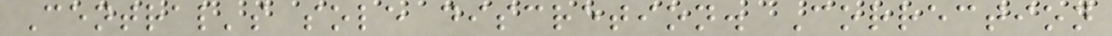Central's sole discretion. Correction
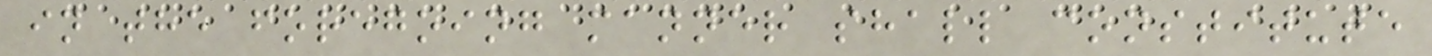in the foregoing manner shall constitute
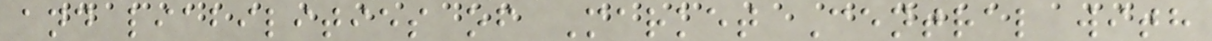and liabilities of Market Central with
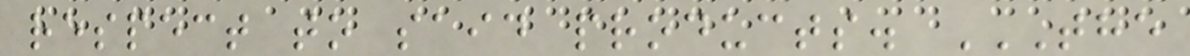respect to said products. THE
